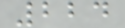224
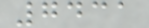7431
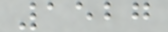1527
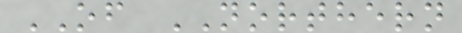OF NORTHERN
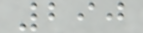290
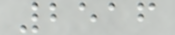2516
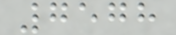7578
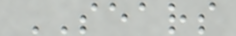SEARS
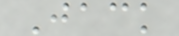Jack
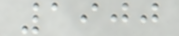1900
